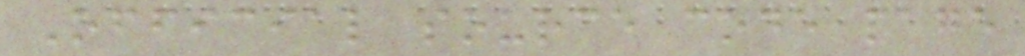Official source code page
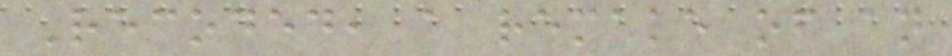Recoded, a remake of an
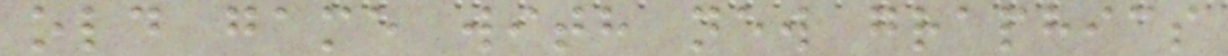old game with new graphics
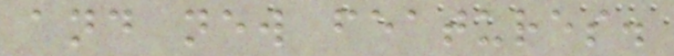and new features.
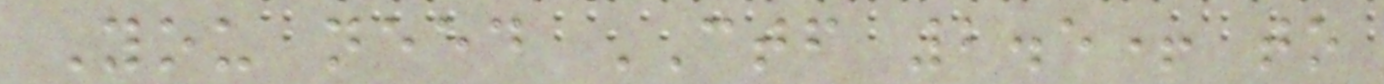You need CTF 2.5+ to
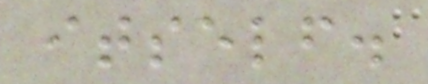itself.
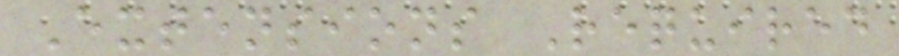Extensions Required
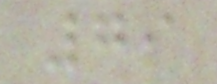79
